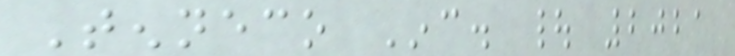Tenneco Inc. | 2021
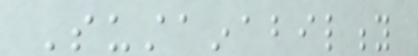Sustainability
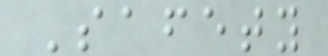Safety
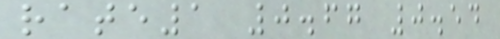rate1 0.67 0.54
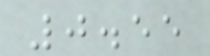0.55
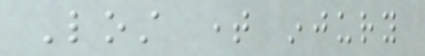Lost time injury
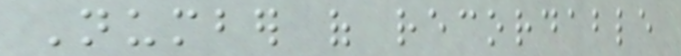Number of recordable
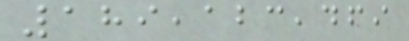189,123,469
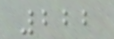222
